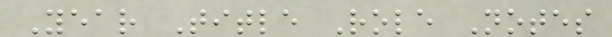Year Title Role Notes
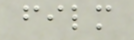film
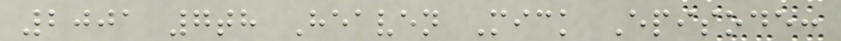2001 7th Heaven Mick Episode:
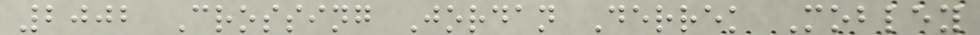2002 Crossing Jordan Derrek Mobley
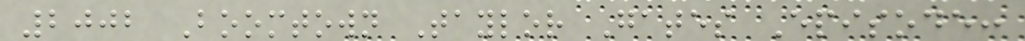2002 Boomtown Taylor Gates Episode:
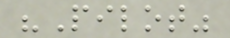"Pilot"
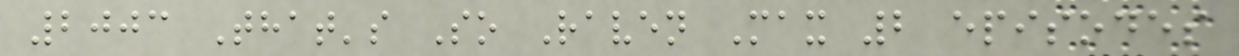2003 That's So Raven Max 2 episodes
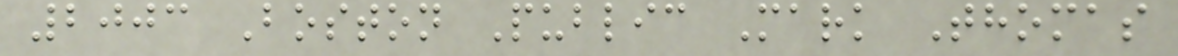2003 Boston Public Mark Thomas
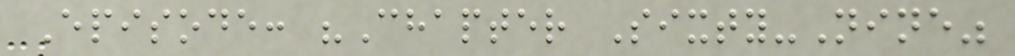Episode: "Chapter Sixty-Nine"
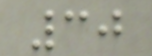30
